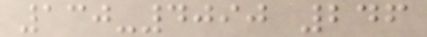130-4090 246
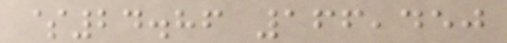$24.86 166,450
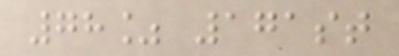78% 171st
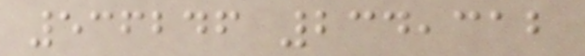536246 234,312
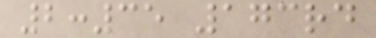2:35 173rd
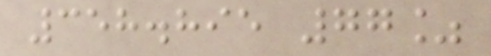358.895 77%
